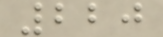220
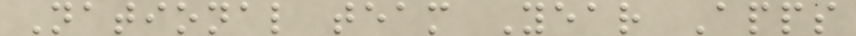National team Year Apps
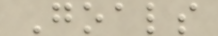Goals
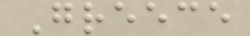Greece
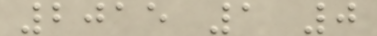2015 1 0
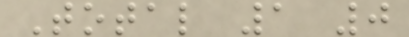Total 1 0
